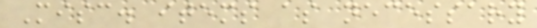Misc. items as necessary
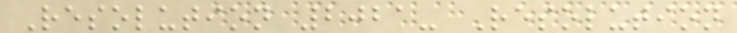Resolution 2021- Resolution
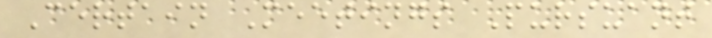Certain Meetings Pursuant
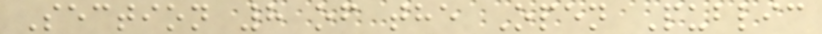Section 8 of the Open Public
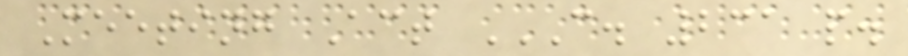Meeting Act C. 231 P.
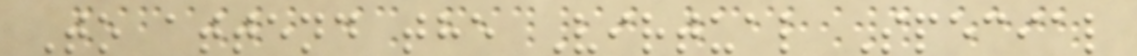To attend the Virtual Special
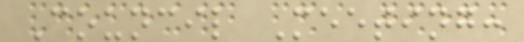Council Meeting:
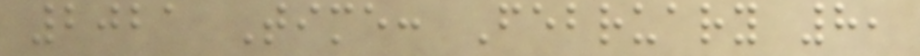2021 Time: February 8,
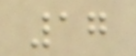17
